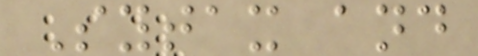Sytax and
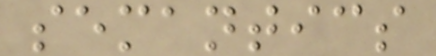semantics
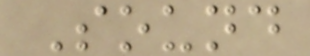Sound
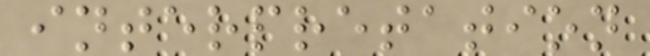interpretation
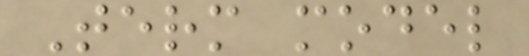Term model
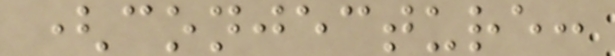(conjecture:
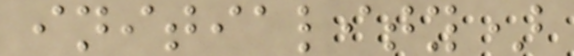initiality)
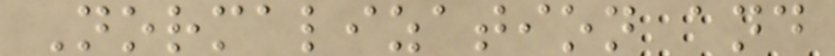Normalization and
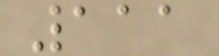111
